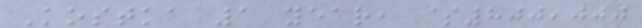Kostka 1 year, $800,000
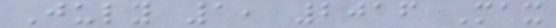July 1, 2016 Max
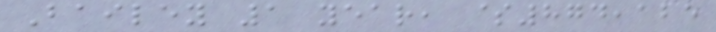Bailey 1 year, $874,125
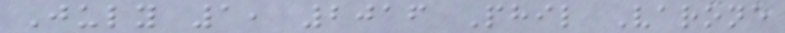July 1, 2016 Phil Varone
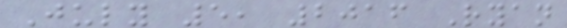July 5, 2016 Ryan
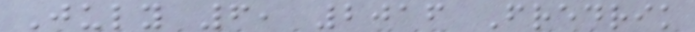July 6, 2016 Fredrik
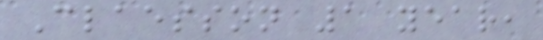Claesson 1 year,
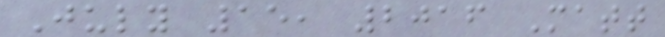July 15, 2016 Matt
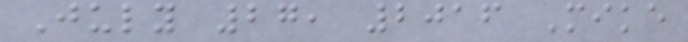July 27, 2016 Mike
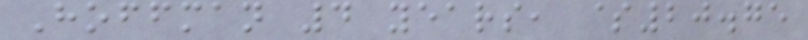Hoffman 4 years, $20.75
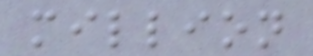million
